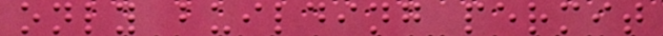only building permit
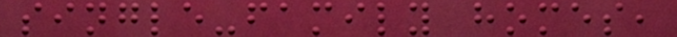single-family homes,
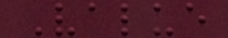Value
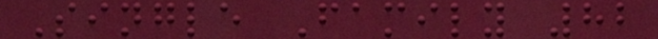Single Family 82
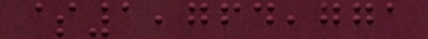$1,764,771
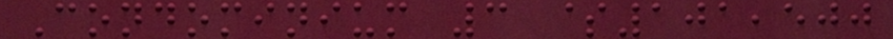Condominium 3 $101,500
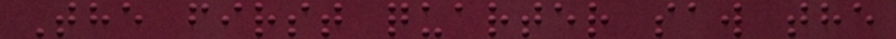The first quarter saw the
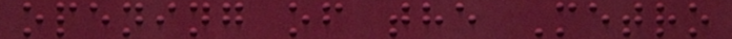opening of the Metro
